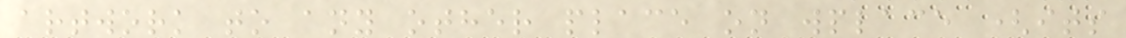artwork to any other place on wplace (its
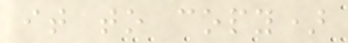it to copy)
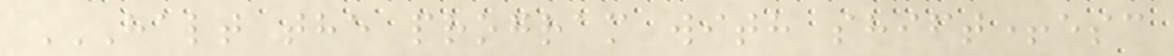HALT THE PROGRAM WITH SHIFT+ESC
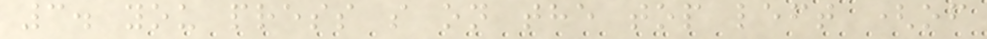3. you press s on the top left (of
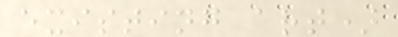existing art)
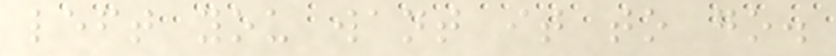left you want it to go.
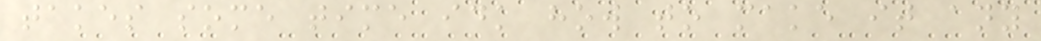takes some time idk how to make it any
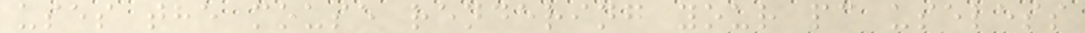uses the mouse rendering your pc useless
